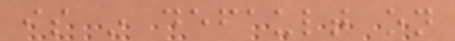is in default on
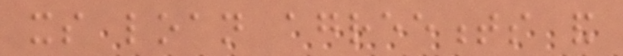its loan agreements and
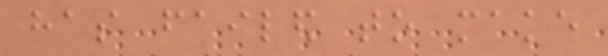has failed to make
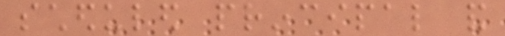scheduled principal and
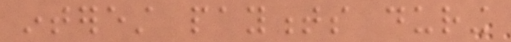interest payments during
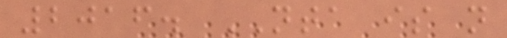2016. NTA is not
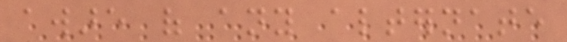aware of any alternate
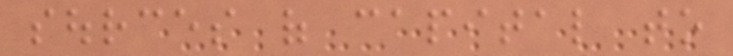sources of capital to
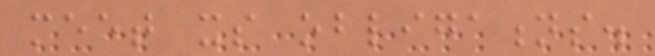meet its obligations.
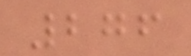276
